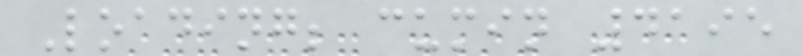Loading; cumin 4195
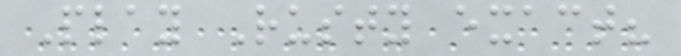Play Rusty exact?
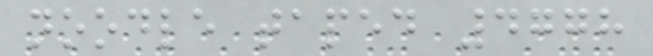noodle taped 4778
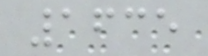1635
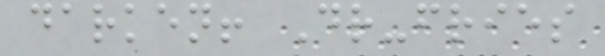darken! Dr-fries
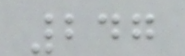247
